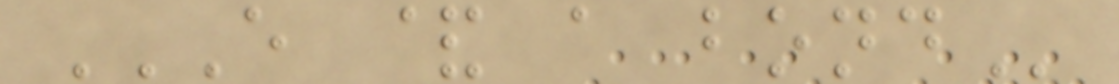E & A BOND
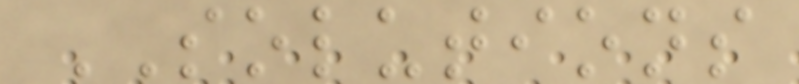SOLUTIONS
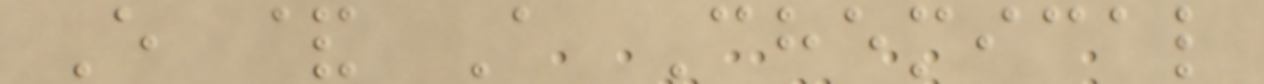E & A Chemical
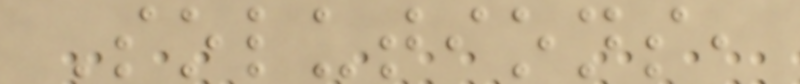Solutions,
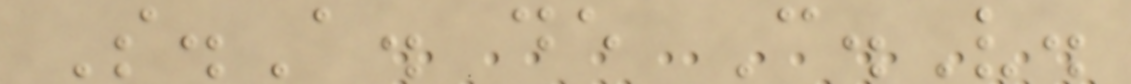S.A. de C.V.
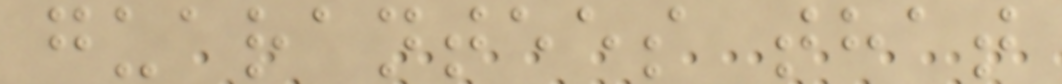guarantees that
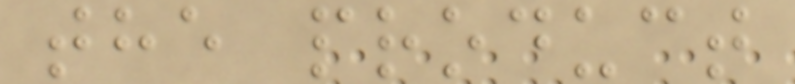the product
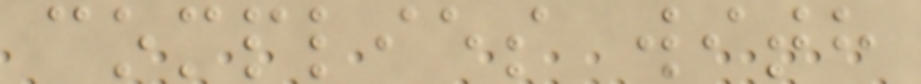complies with
